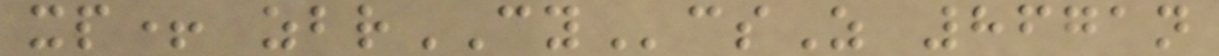xp+ zbrCYcsZ 8671n
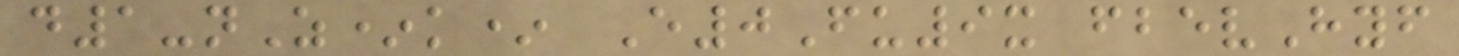d1-nZ*k* E0Fu9x fbevHyf
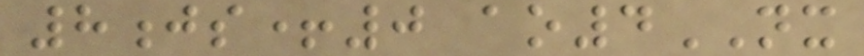8js+0 ao4NX
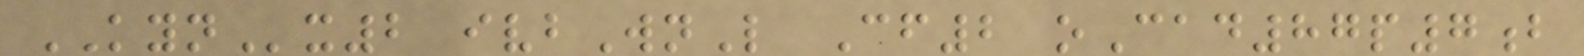KYNx2 ivbWnL Cf2 oCad87p7b
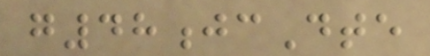g48jcDte
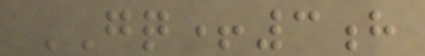GQ+3h
